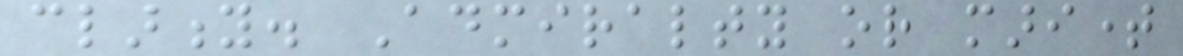clarity. Admiralty or maritime
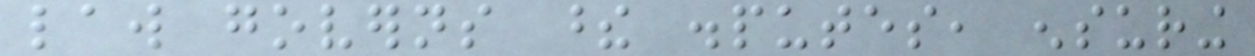law governs these disputes, ensuring
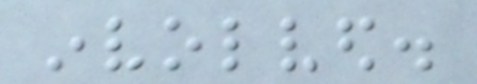involved.
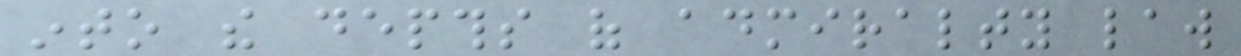into the depths of admiralty law
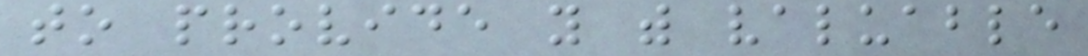to provide you with valuable
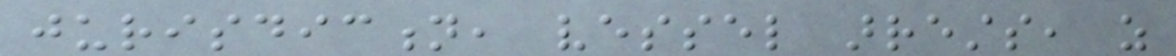jurisdiction, vessel arrests, as
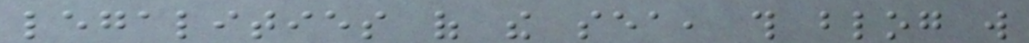legalities of the sea, this blog will
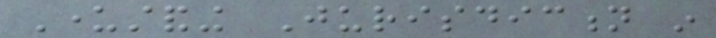Understanding Jurisdiction in
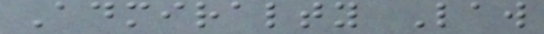Admiralty Law
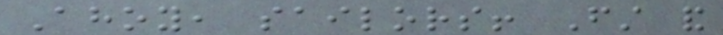Ahoy, sailors! First and
